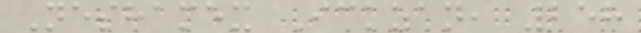Neshamex Ickzan, 258
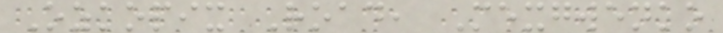Ozkopix Road, Mexgwenko
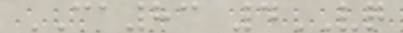CA83 4VQ
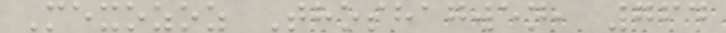Mexozoz Thoshagwen, 764
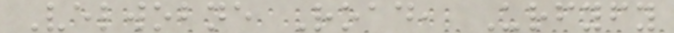Velwobne Road, Urfyfy
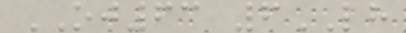OJ63 6LH
